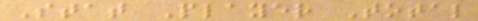Stat Player Total
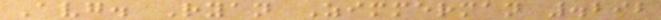Avg. Ryan Zimmerman .292
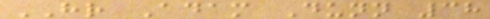HR Adam Dunn 38
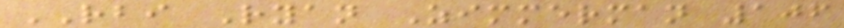RBI Ryan Zimmerman 106
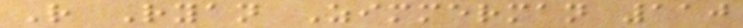R Ryan Zimmerman 110
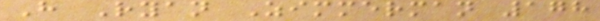H Ryan Zimmerman 178
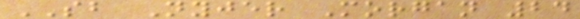SB Nyjer Morgan 24
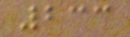233
